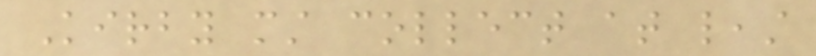Kirby must collect at least
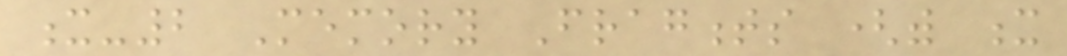x-2 Memory Fragments (with x
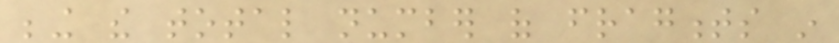being the total number of fragments in
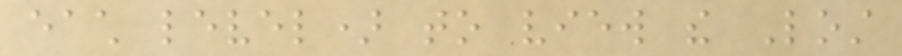each level) to view the Lost
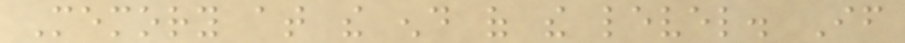Memory at the end of the level. If
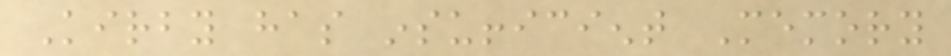Kirby has insufficient Memory
